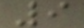9
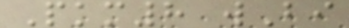Pkm8 wBi
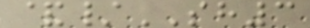&/SH3
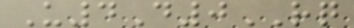U4D0RQ
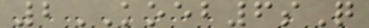2KOEB6sQ
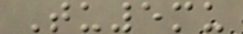Tu5mu
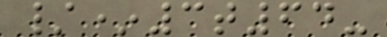/*3t64-
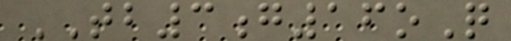TB3g16oQ
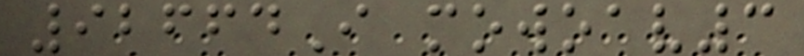92664I mowoav3
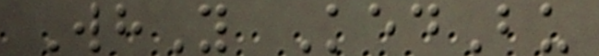WhY KedBu
